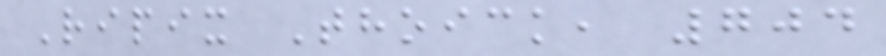Ripix Thoick, 704
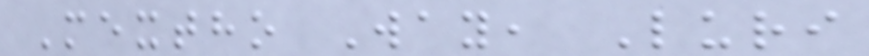Mextho Way, Luri
